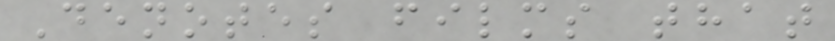Denotes films that
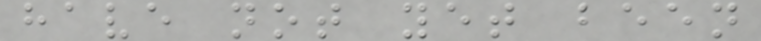have not yet been
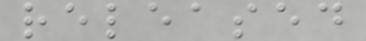released
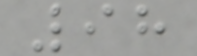98
